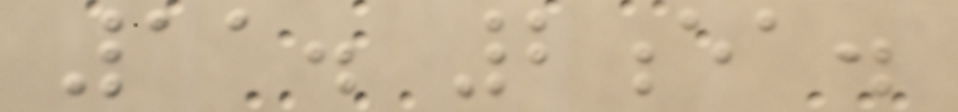11. 2ea.
